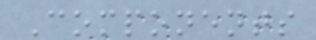Components
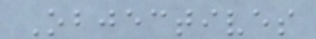Objectives
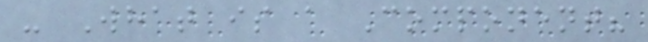- What is a Component?
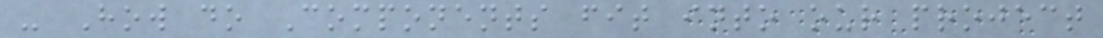- How do Components fit into our project
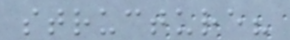structure?
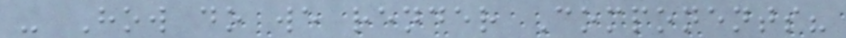- How do we render Components?
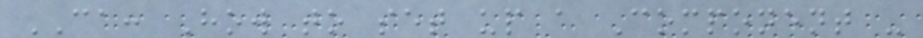CA: How to set up a Component -
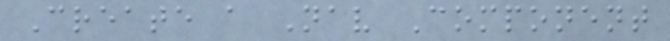Create a Nav Component
